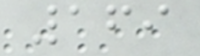169
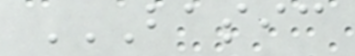BASIC
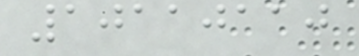10110110
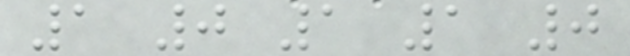1 0 1 1 0
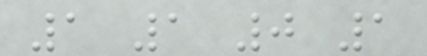1 1 0 1
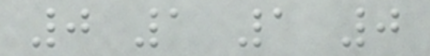0 1 1 0
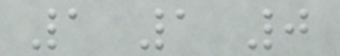1 1 0
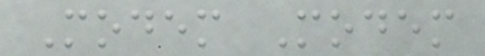Modem Modem
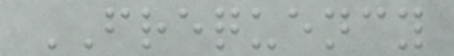FREQUENCY
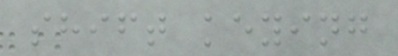shift keying
